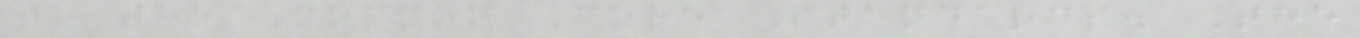to the Common Core Standards. The
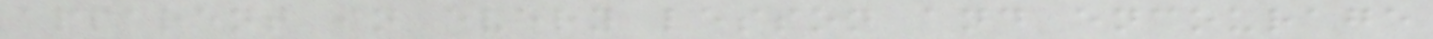apparent in every lesson and encourage
